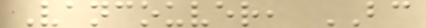Vancouver, BC
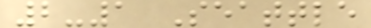2-1 Seattle
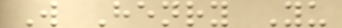W Henry Yu
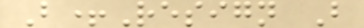B+Resign B
